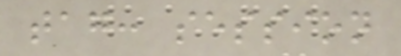tag: session
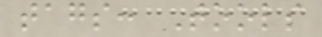tags: Tools
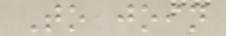To join
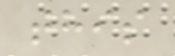this
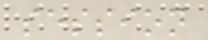session
